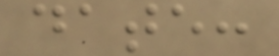date:
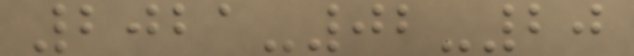2021-02-20
